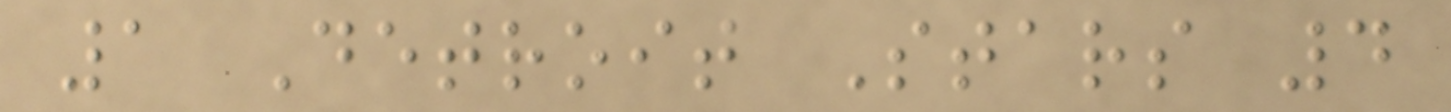1 Detroit Stars 4
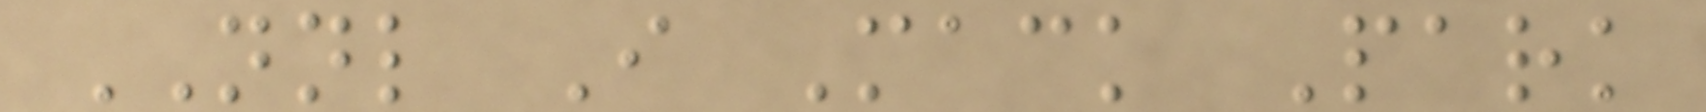NNL I Mack Park
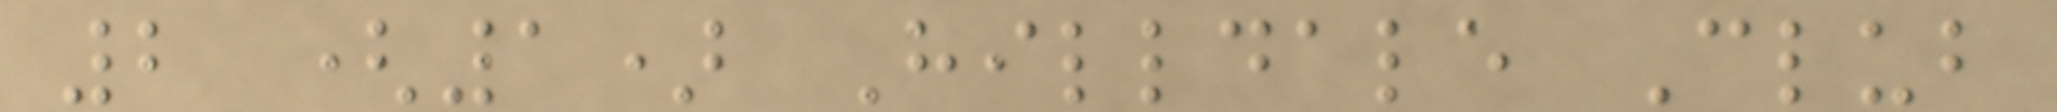2 (1) Hilldale Club
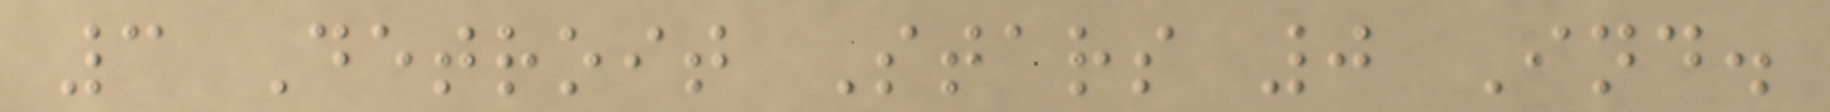3 Detroit Stars 0 Ind.
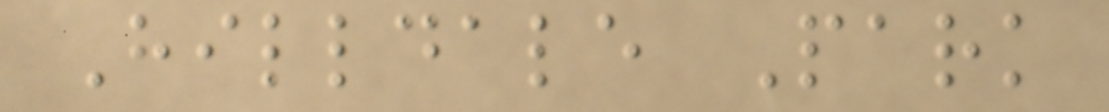Hilldale Park
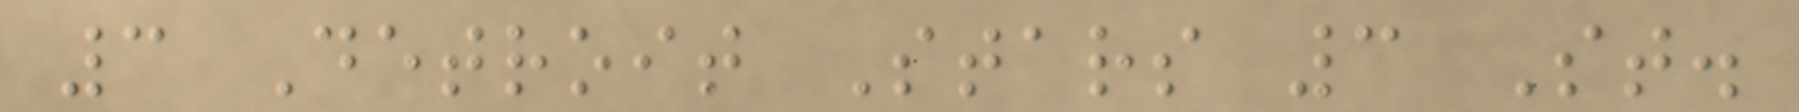3 Detroit Stars 3 St.
